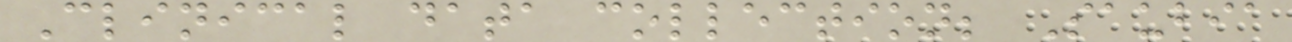Clinical data collection; Saubia
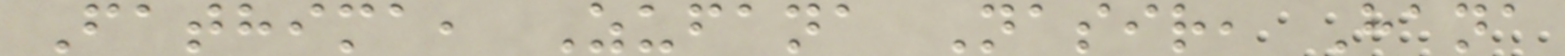Fathima, Zufana Nasir, Hana
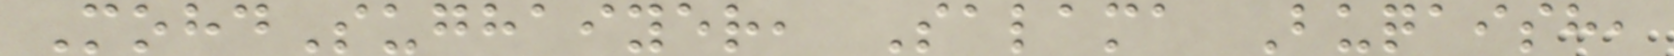MohdSughaiyer, Salama Buqaish,
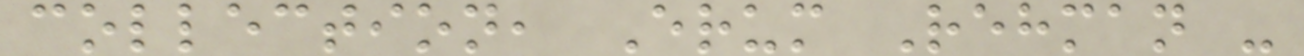collection, Erum Rehman -
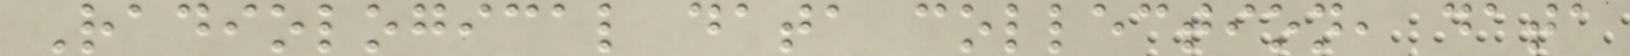Radiological data collection, data
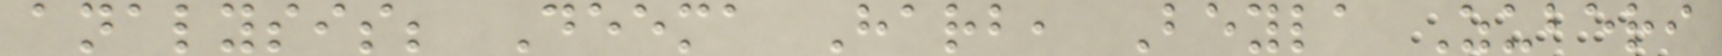analysis; Deema Harb, Beyla Zuberi
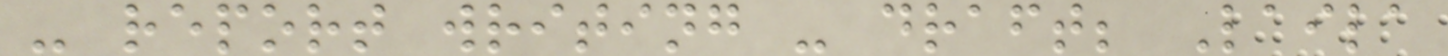- report writing - draft; Laila
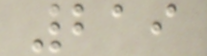219
